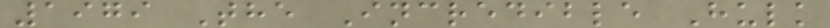1979 The Incredible Hulk
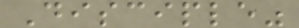Disciple"
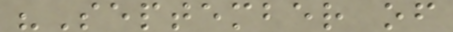"September of
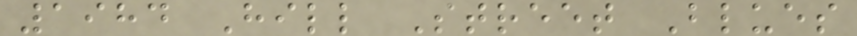1984 Hill Street Blues
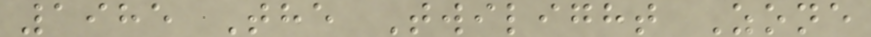1985 The Twilight Zone
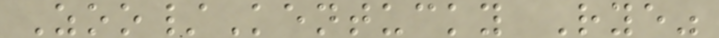Zoo/Kentucky Rye"
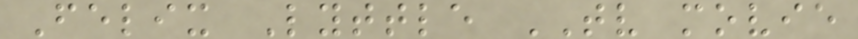Felix Lyttle TV movie
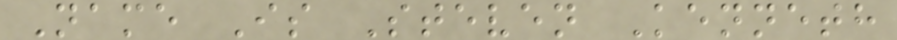Name Is Steven Kenneth
